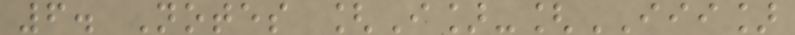6. Notes [I]-[III]
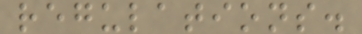regulations.
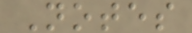Notes
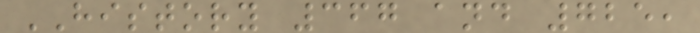HISTORY 367 and 725,
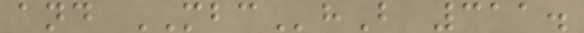and MBChB 311.
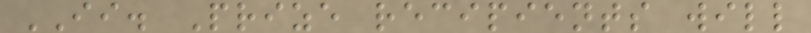II. Prize recipients will
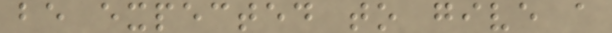be expected to give a
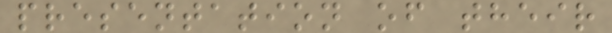presentation of their
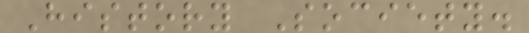History Society.
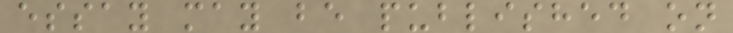essay may be published on
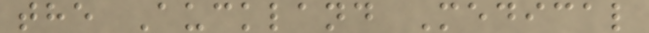the Auckland Medical
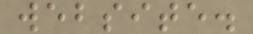website.
